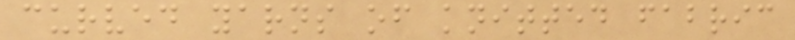curved yarns of knitted fabric
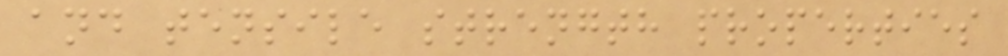and tensile strength properties
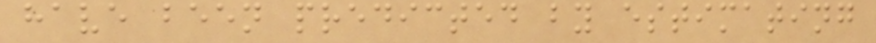have been predicted by estimating
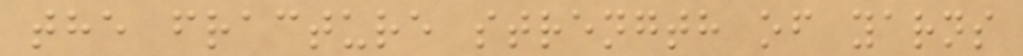the fracture strength of yarns
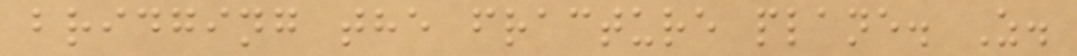bridging the fracture plane. Z.
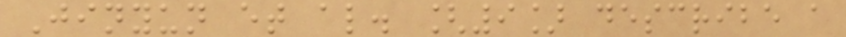Jinyun et al. [9] describe a
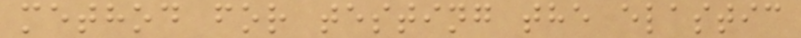method for testing the elastic
